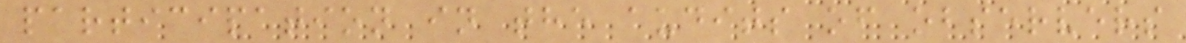participation in the audits of observers
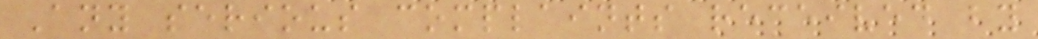Any serious complaints received by
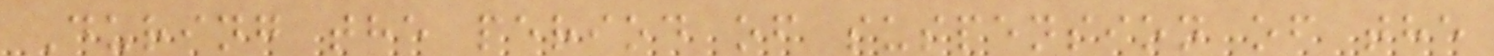During the period of suspension of the
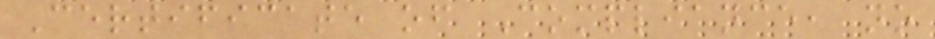Certificate of Compliance, no
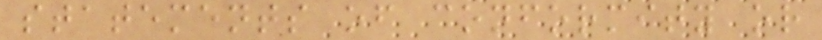statements of conformity or
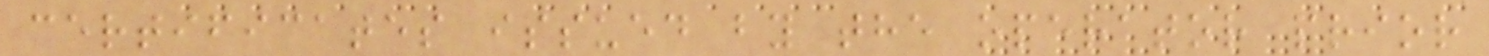certificates issued by the operator prior
